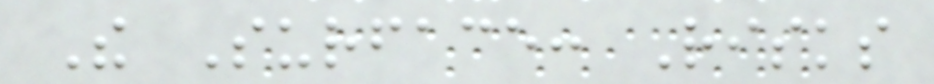The Surface: Risks
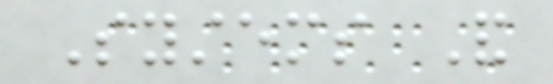Systems And
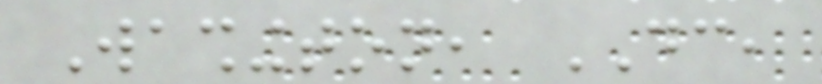Washington, DC,
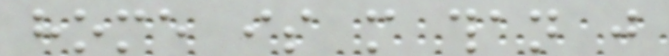home is more than just
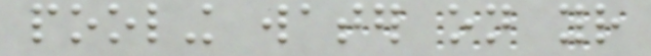pooling water on your
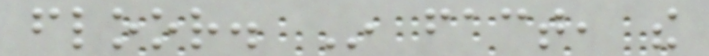floor. In fact, the
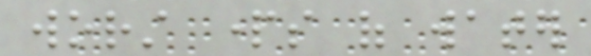worst parts of water
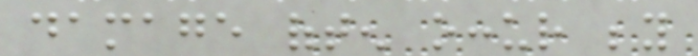damage often occur beyond
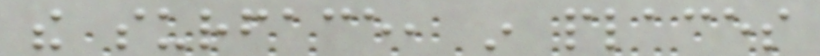the surface, in places
